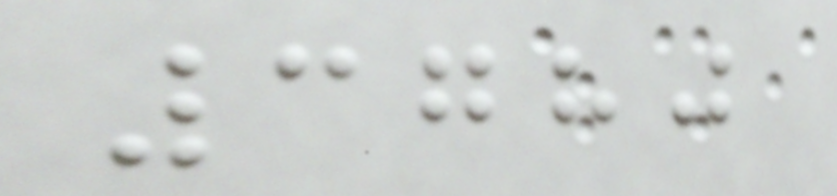3780
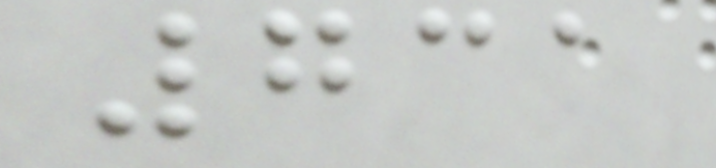731
